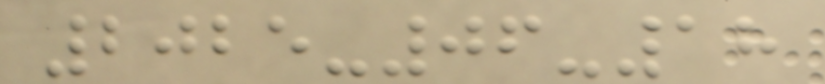2025-06-18
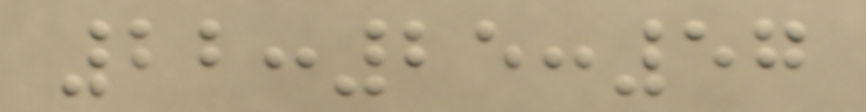22:25:57
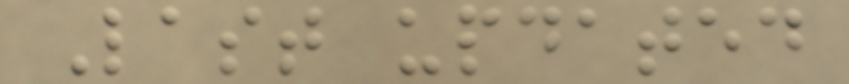Last updated
